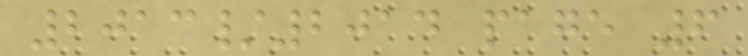2013/2014 page 6
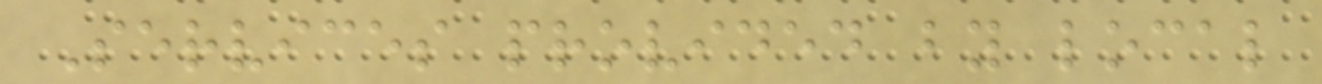Services provided by local
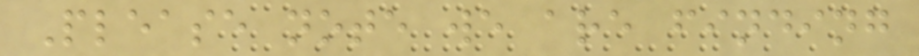Please note we are finding
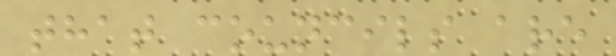that councils are
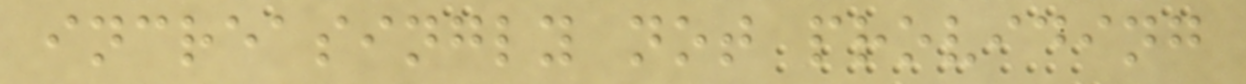increasingly not providing
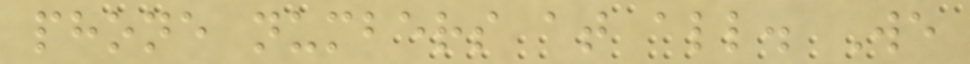phone numbers at all. We
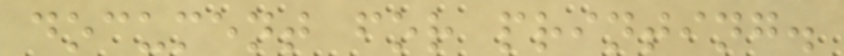document for printing.
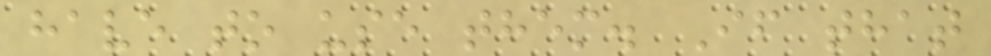have to use them. If that
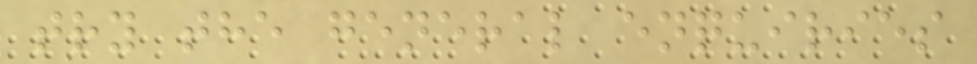try the general enquiries
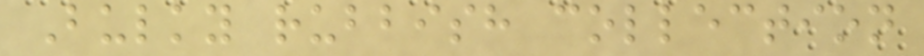Bulky rubbish collection
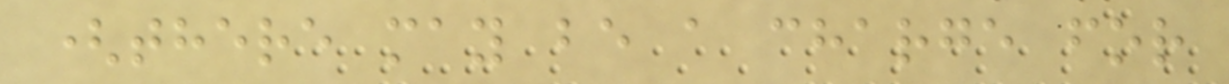(there may be a charge for
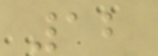12
